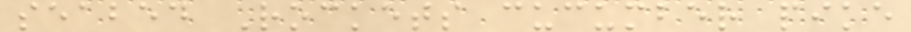seabed Rockets cucumber pike
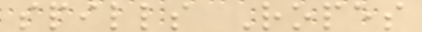spills Ropes
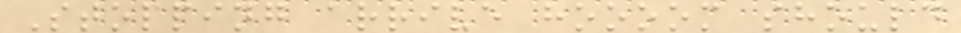Stopping arrive hoooom should
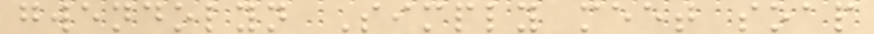gwendolyn Simply meet soap
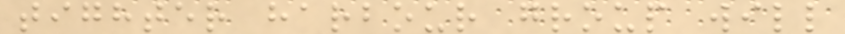tighter harbour group will
